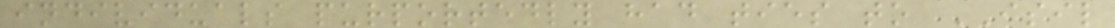individuals purportedly had ties to ISIL
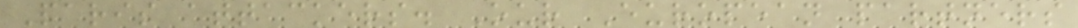Paris attackers. Our European partners
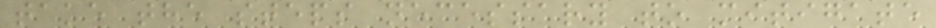take the steps necessary to mitigate
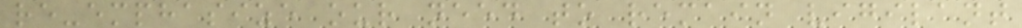re-emphasize our need to remain vigilant
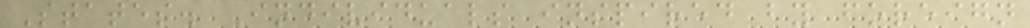States. Individuals inspired by foreign
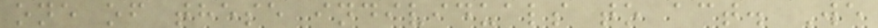one of these individuals to act. We
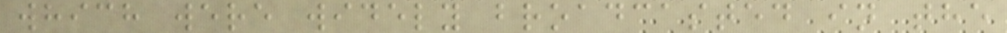which were widely broadcasted in the
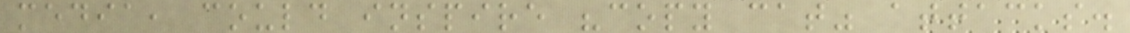media, could inspire "copy cat" attacks.
